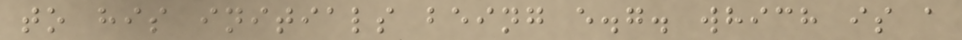to his initials being e.g. which is a
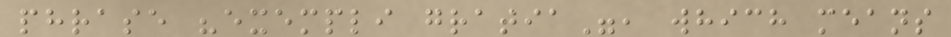phrase "exempli gratia", which means
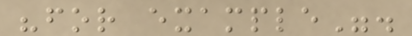"for example".
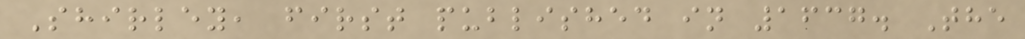Shirley, first published in 1637. The
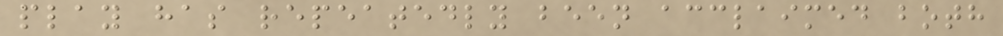play has repeatedly been acclaimed both
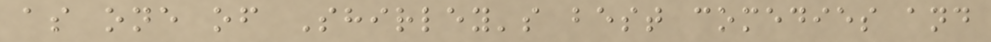as one of Shirley's best comedies and
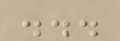...
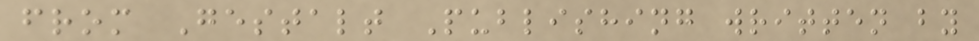from Gestalt Publishing written by
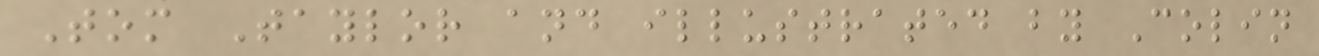Tom Taylor and illustrated by Colin
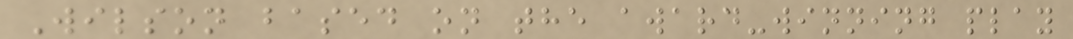Wilson based on the award-winning play
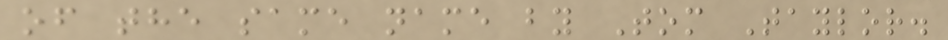of the same name by Tom Taylor.
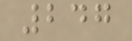247
